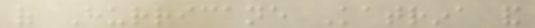of Hurricane Katrina and
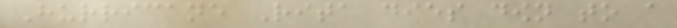Hurricane Rita dies down to a
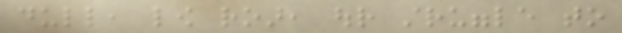dull, low roar, our struggle to
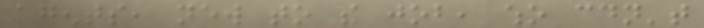agents, new to the job, who couldn't
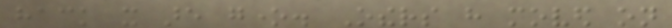hack it are gone. Others have moved on
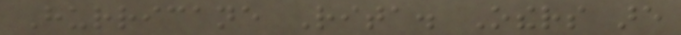Hurricane Rita. Others are
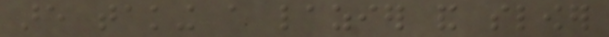are taking a lazier and slower
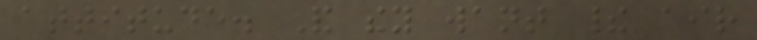attitude. And they want their air
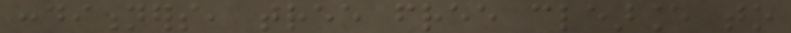conditioners, tree free clearance to
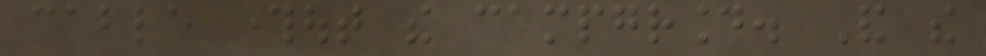cable throughout the campground. And the
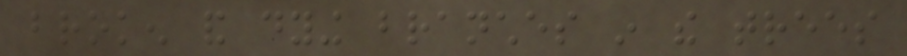broken and dying branches in the trees
